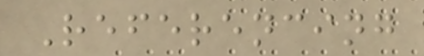Referencing
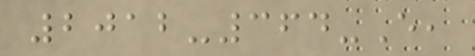2012-364-E,
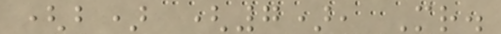(b) (7), Mr.
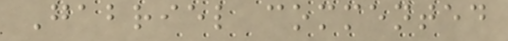Gabriel commented
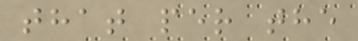that per the
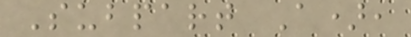Subpart A),
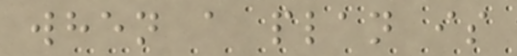when a plan is
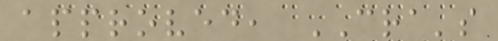approved, CRA's
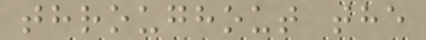throughout the
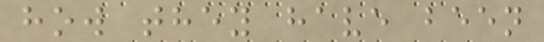how they have been
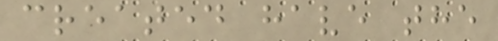created have the
